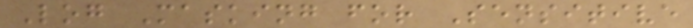Log Masking for Sensitive
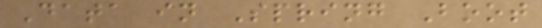Data in Spring Boot
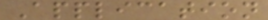Application
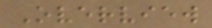Overview
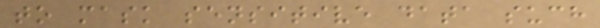to mask sensitive data such
